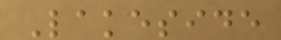Lakeside
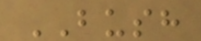BUSH
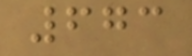673
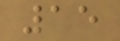15
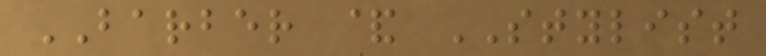BARBER & STYLIST
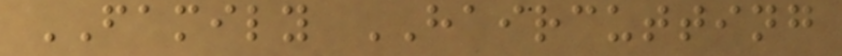FAMILY HAIRCUTTING
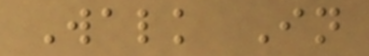Walk In
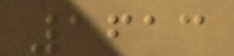1613
